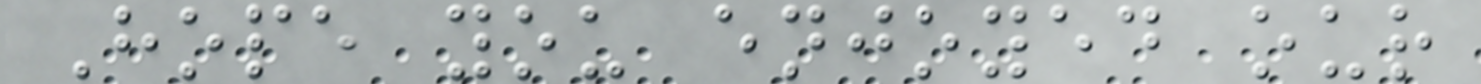Hope you enjoyed our
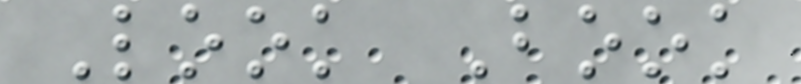Look Book
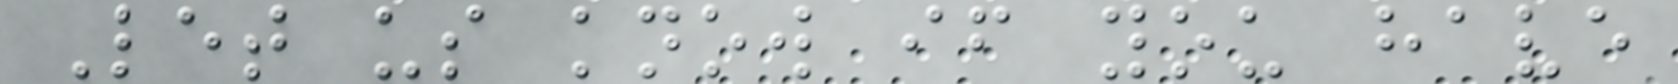Let us know if you have
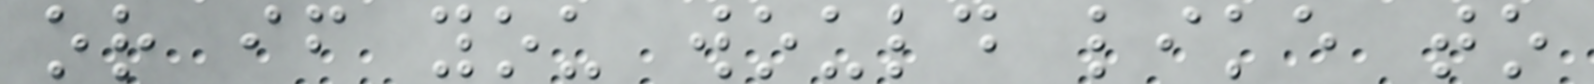or if you would like to
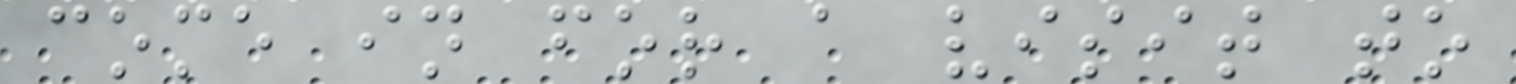come in for a visit to
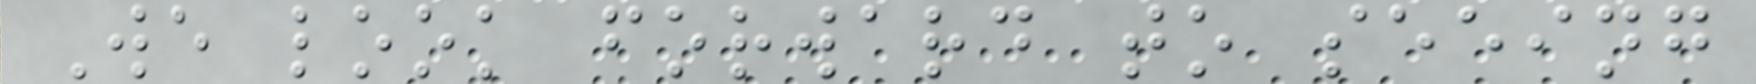We look forward to seeing
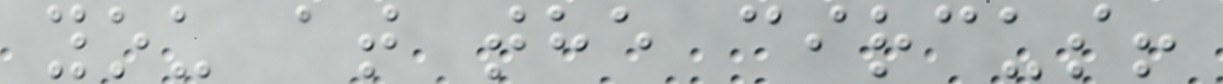you at the circus!
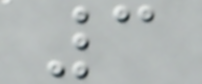3
